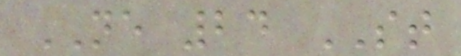NE 24 ST
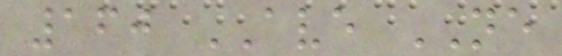160 AVE NE
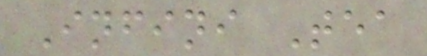Infini Tea
